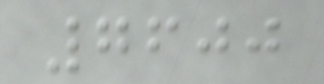7600
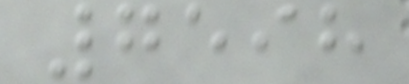7598
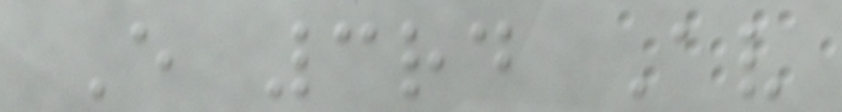E 3rd Av
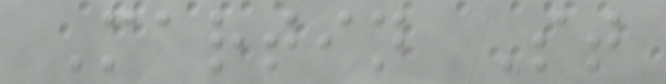Martin St
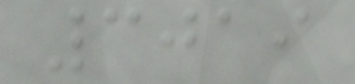3019
